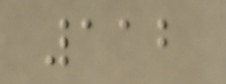112
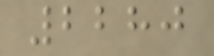2280
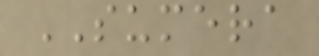SUMERA
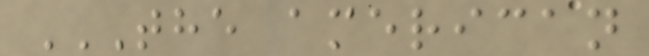THE AMERICAN
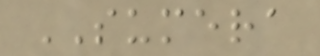SUMERA
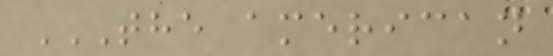THE AMERICAN
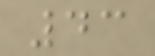43
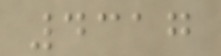4317
